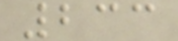233
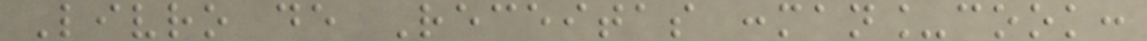Livro de Receitas :man_cook:
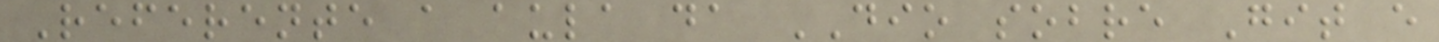Referente a aula da DIO sobre Git e
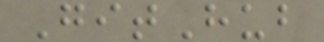GitHub
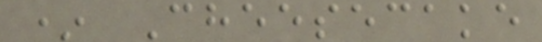* Cheesecake
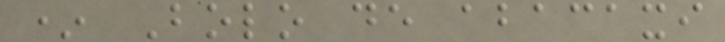* Bolo de abacaxi
